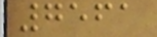7561
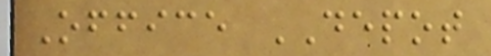Office DEPOT
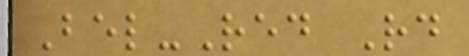Bel-Red Rd
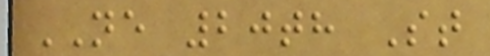NE 20th St
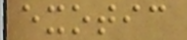exotic
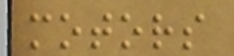motors
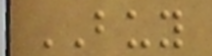BUY
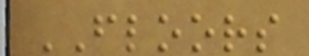FLOORS
